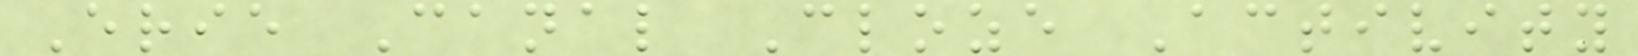Erie Canal Cloze Activity
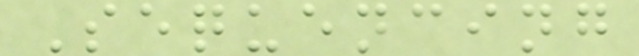Sequencing
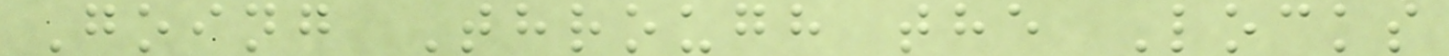Going Through the Locks
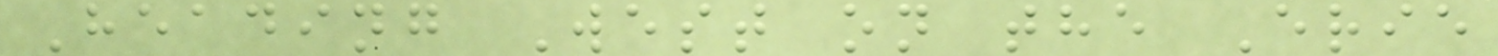Heading West on the Erie
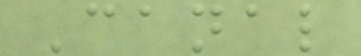Canal
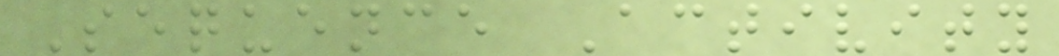Sequence Activity
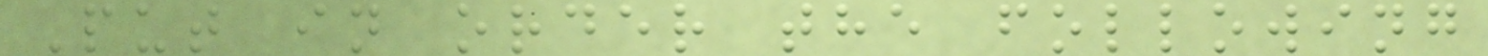Put in order the following
